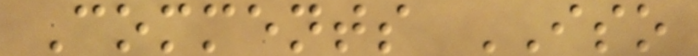Comments ISO
